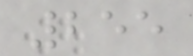255
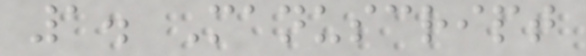1. Manuscript
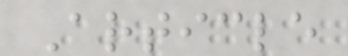Article
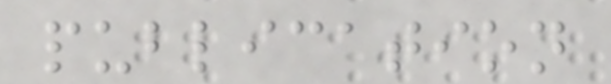publication
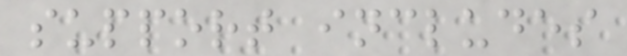support includes
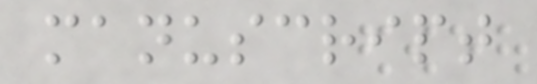manuscript
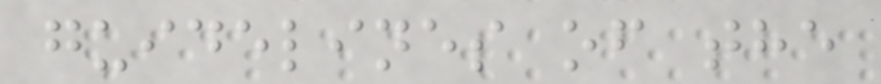guidelines of the
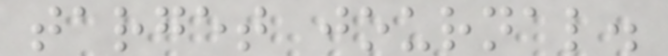target journal.
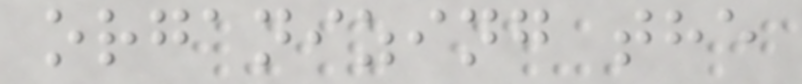organizing the
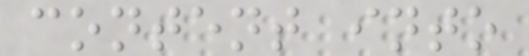content into
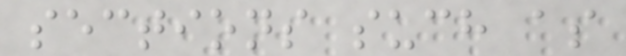sections such as
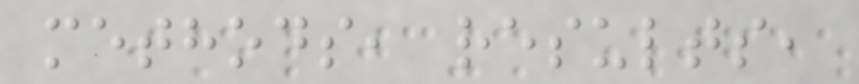methods, results,
